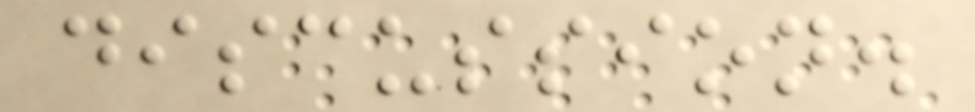discussion.
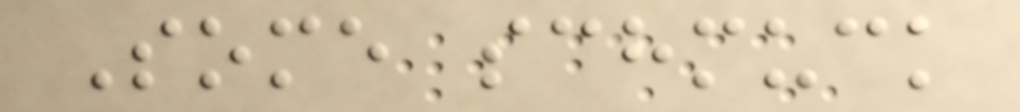Some schmuck
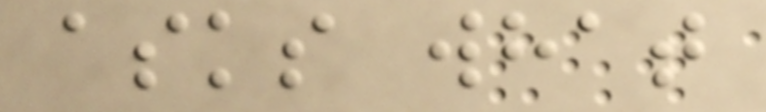asks what
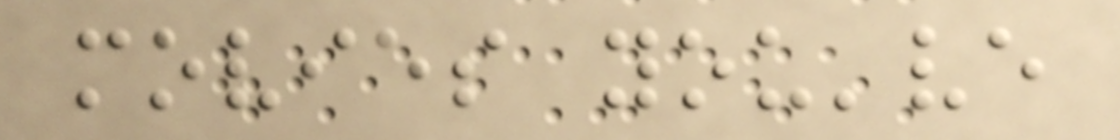movies you've
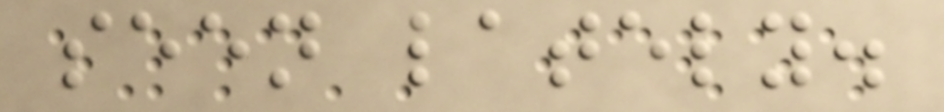seen lately.
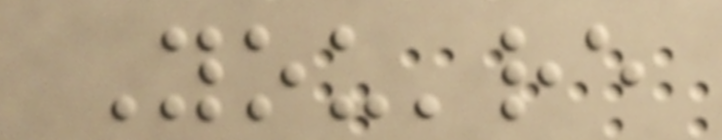You're
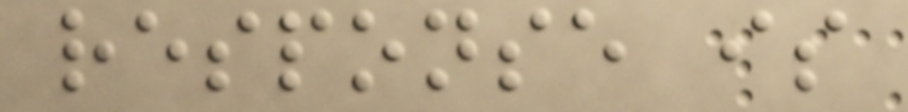response is
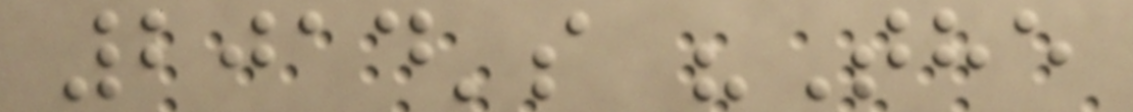2014's "The
